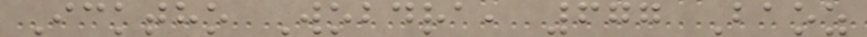Icktho Wobdra, 677 Baoz
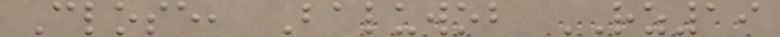Close, Baluwob RZ19
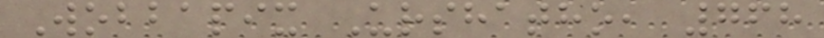Wobbapix Urshatho, 768
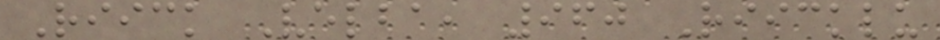Riick Velba, 960 Riicklu
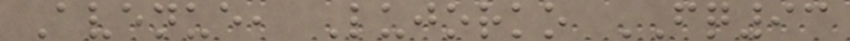Avenue, Lujorko FQ93
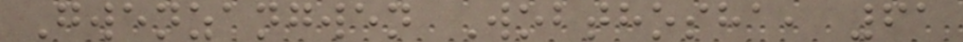Gwenzangwen Wobthosha, 61
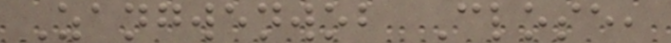Zangwenwob Close,
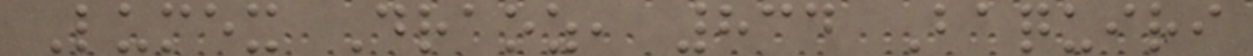Lumex Draoz, 834 Baquiri
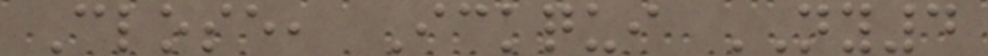Close, Ickqui NY4
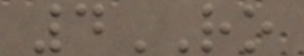4RO
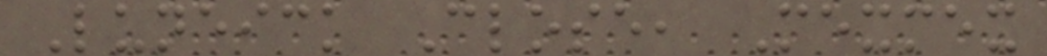Luneick Close, Mexmex
